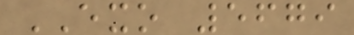EXO 5679
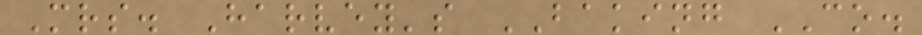Mrs. Harvey's BAKING CO.
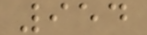954
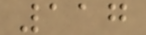117
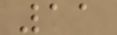11
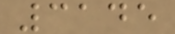3145
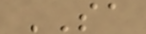SA
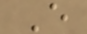E
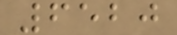6520
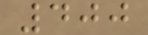400
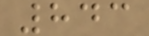843
